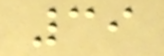39
